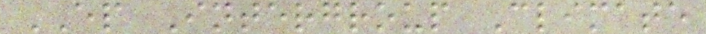EP Intergroup Climate
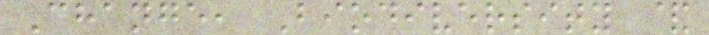Change, Biodiversity &
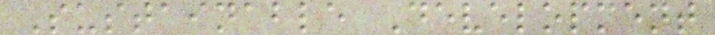Sustainable Development
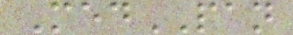MedPAN
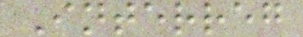Interreg
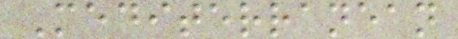Mediterranean
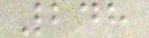248
